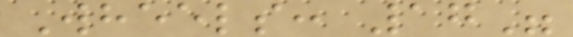Wheels: 17"
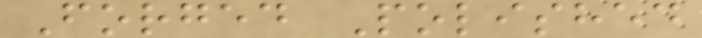Forged Polished
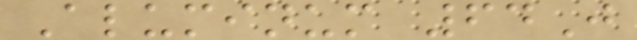Aluminum 64J
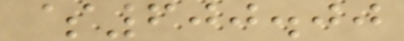$600.00
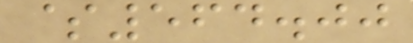$564.00
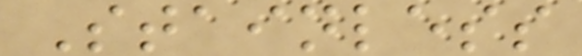Stainless
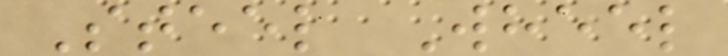Steel Wheel
